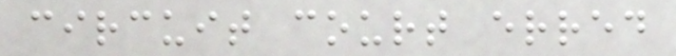circuit court erred
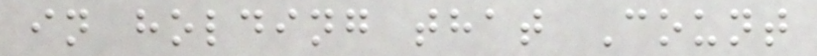in holding that Count
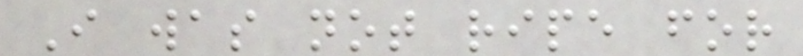I was not ripe for
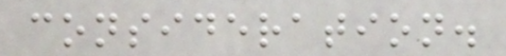consideration.
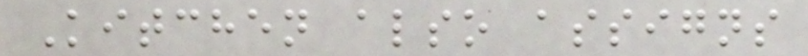Kitchen also assigns
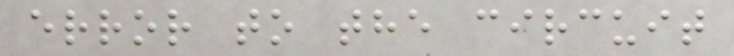error to the circuit
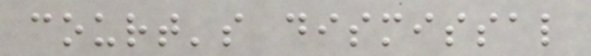court's dismissal
